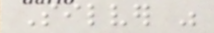Silver was
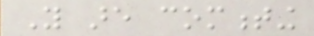You are commenting
